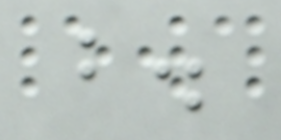b.
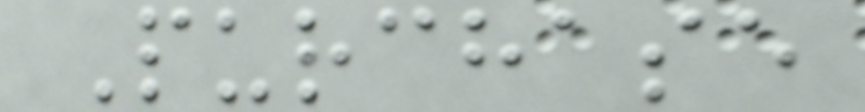Purchase
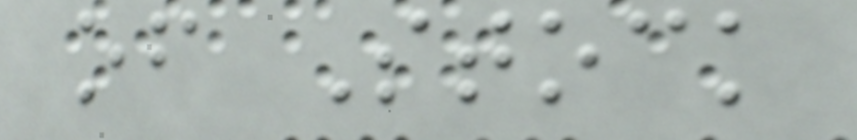of Stock
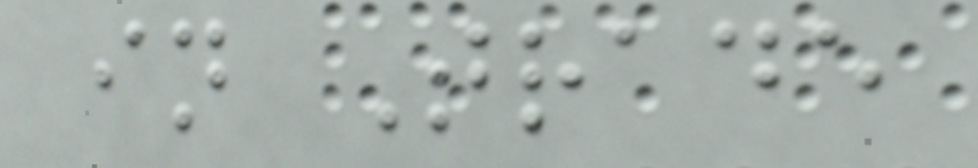in Trade
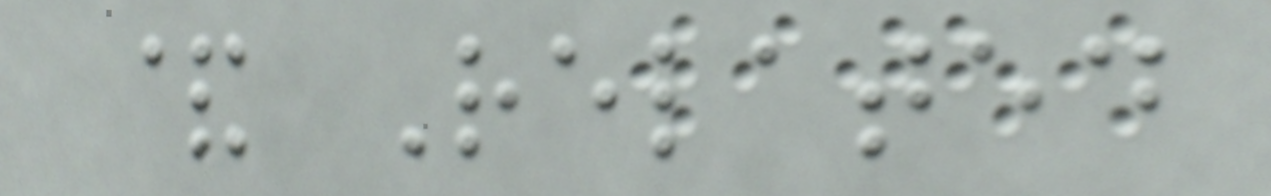& Related
